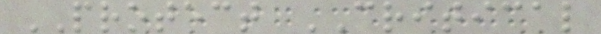PROTECT CRITICAL
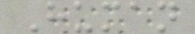Human
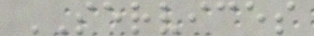SERVICES
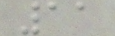11
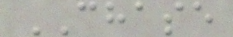CHASE
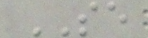SE
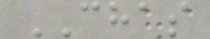CHAS
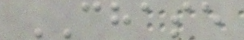CHASE
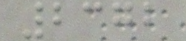2372
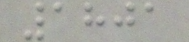1801
